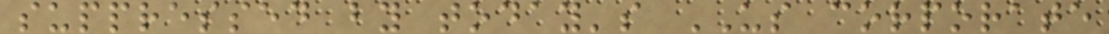suppressed by today's US corporate
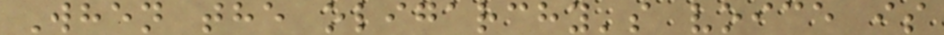When the oligarchy's voice is
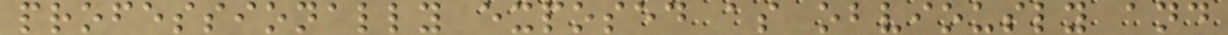professionally exposed as obviously and
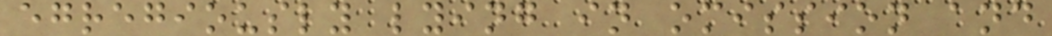egregiously lying in omission and
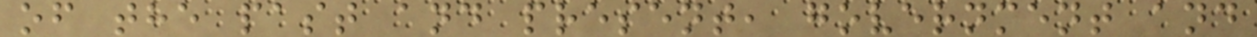of the past and present, government and
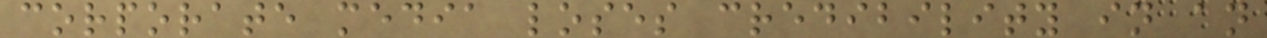corporate media loses credibility in an
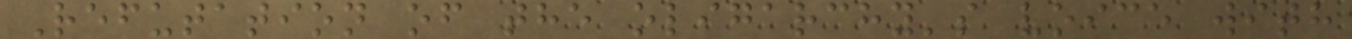Refutation of the oligarchy's voice with
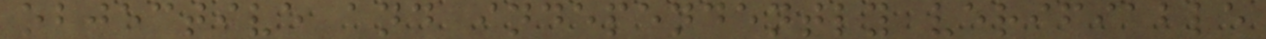objective and independently verifiable
